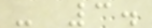- 3.
